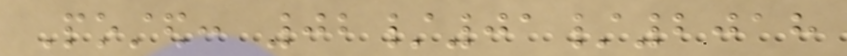Posted: 02/01/2018
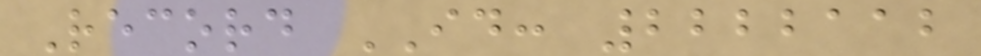Record ID: 2222112
